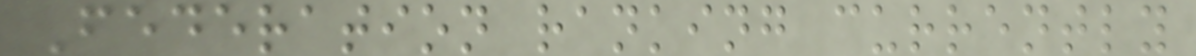Federation ranking currently
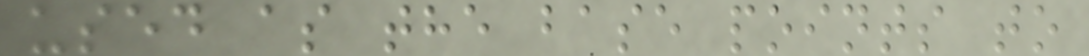used as the base points to
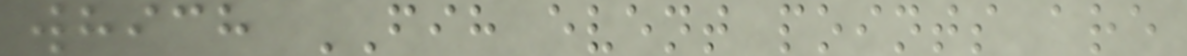which FIH event points are
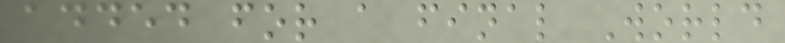added for a final World
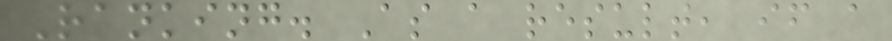Ranking. As a result, if a
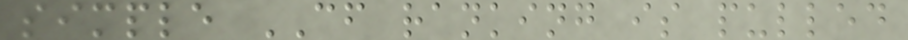simple CF ranking is pulled
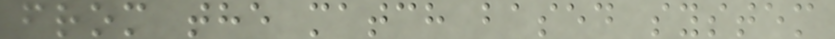from the match based system
